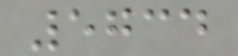5734
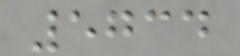5734
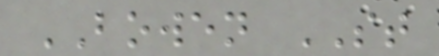BOWEN ST
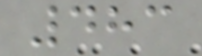483
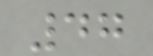47
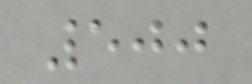500
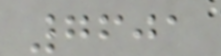7601
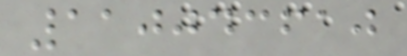110043610
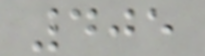405
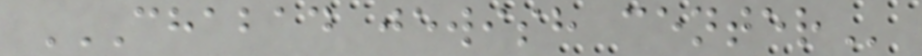CHABAD JEWISH CENTER
